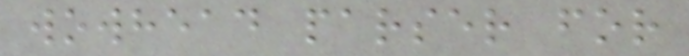wowhead parser for
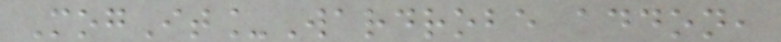MogIt_Wardrobe addon,
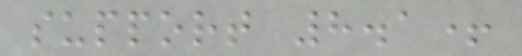support 8.1+
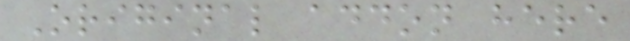Original addon here
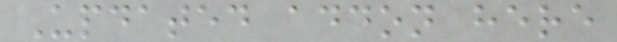Updated addon here
